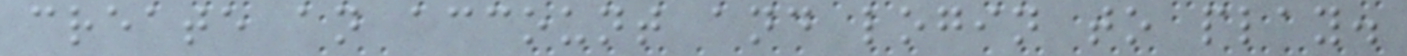create an account and login to play.
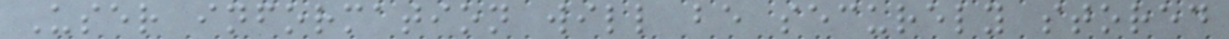User information will be securely stored
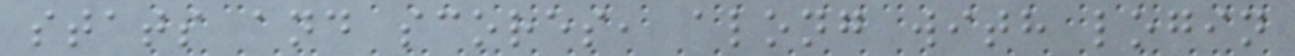stats and scores, along with login
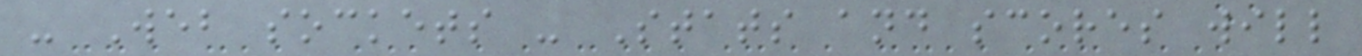- Web sockets - Stats and scores will
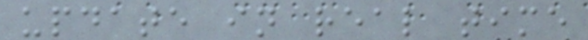update in real time
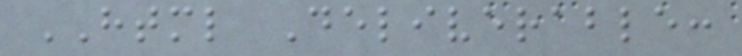HTML Deliverable:
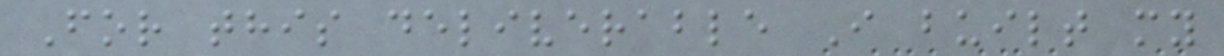For this deliverable I built my
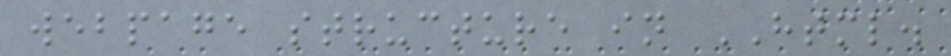webpage structure in HTML.
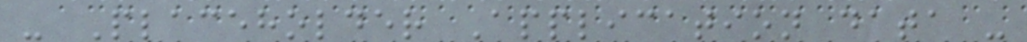- Placeholder Application data -
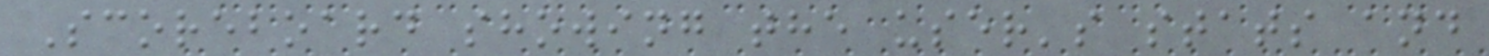Scoreboard showing the user's stats and
